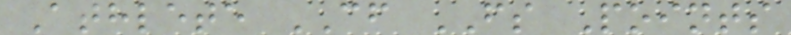Athlete CF FS Points
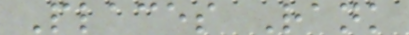Places Rank
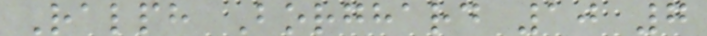Ralph Borghard 10 7
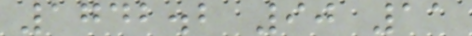1742.2 90 11
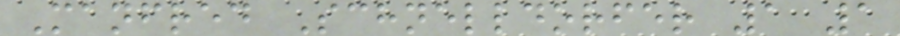Manfred Schnelldorfer 1 1
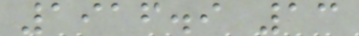1916.9 13
